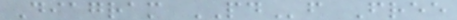Diagram PDf Free
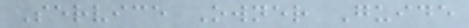Service Owner Guide
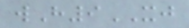wH9XJ
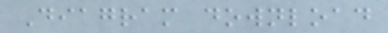Diagram download
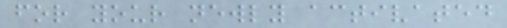for your newly activated
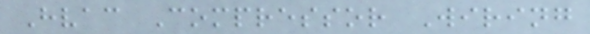Hvac Compressor Wiring
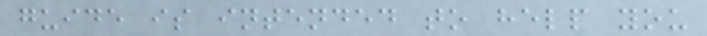guide is intended to help you
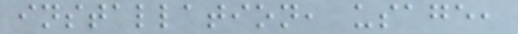installation, usage,
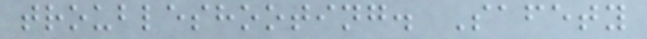troubleshooting. Safety
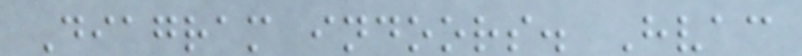Diagram indoors. Hvac
